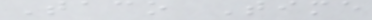Taco Time
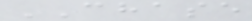CHASE
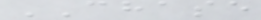CHASE
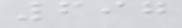697
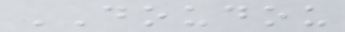DOUDOU
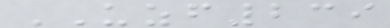UZF239
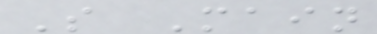S Main
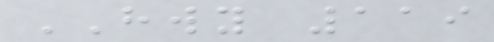HWY 119
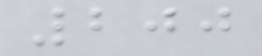200
